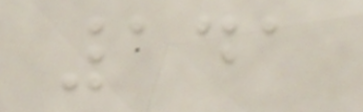141
